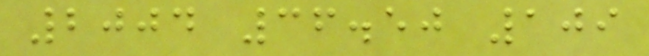2004 36.50 109
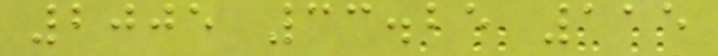2005 33.25 115
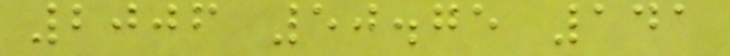2006 50.75 141
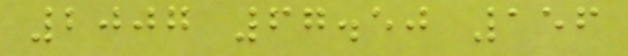2007 67.50 156
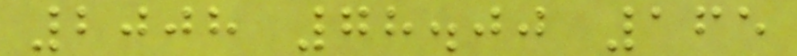2008 78.00 165
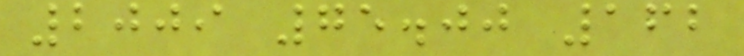2009 75.00 162
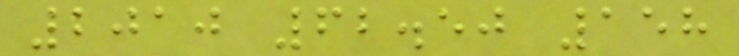2010 62.50 158
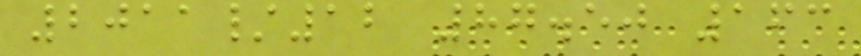2011/12 87.50 163
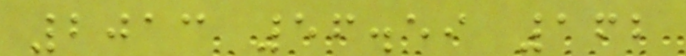2013 56.59 162
